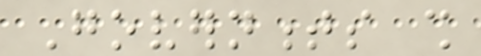Governments shall
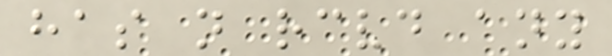has not received any
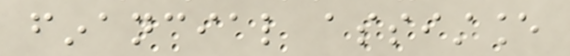financial assistance
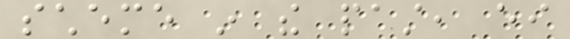scheme in the past, either
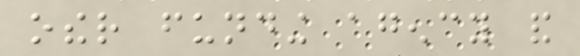other funding agency and
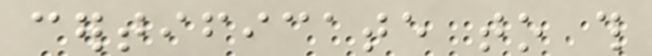certificate to this
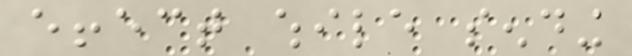effect while sending
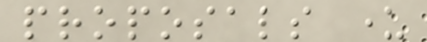proposals under
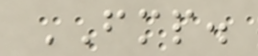FMP.
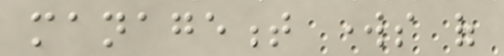management works of
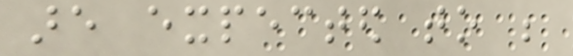are expected to be
